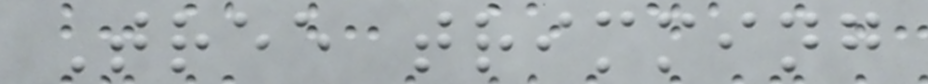Tree trimming
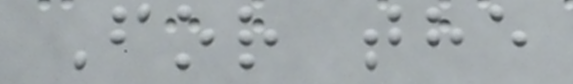For the
